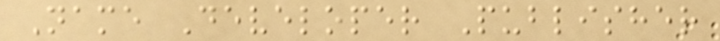Name Developer Publisher
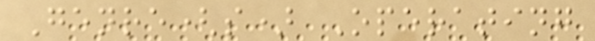Genre(s) Operating
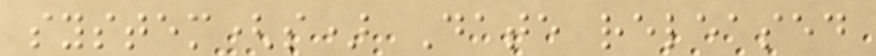system(s) Date released
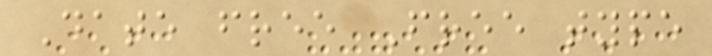Date free Free type
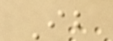Ib
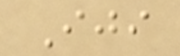Iji
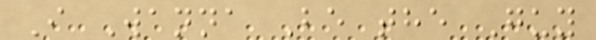I Wanna Be the Guy
